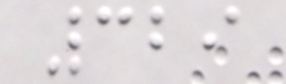329
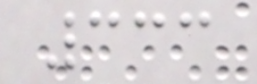333
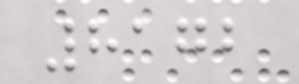8172
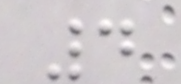4
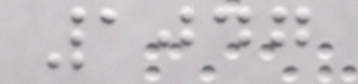1047
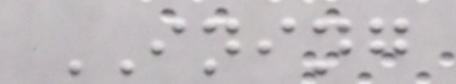INING
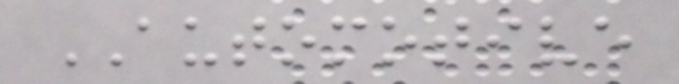AUTOMOTIVE
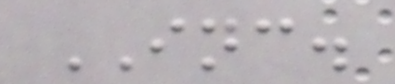INC.
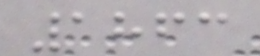1863
